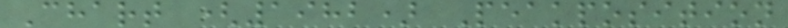Chart (1982) Peakposition
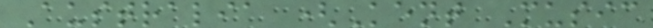Australia (Kent Music
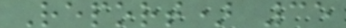Report) 35
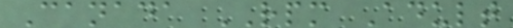Canada RPM Adult
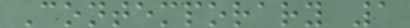Contemporary 1
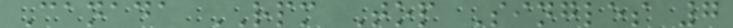Canada RPM Top Singles 7
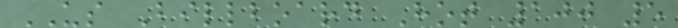US Billboard Hot 100 5
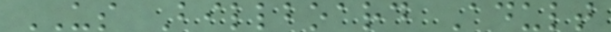US Billboard Adult
